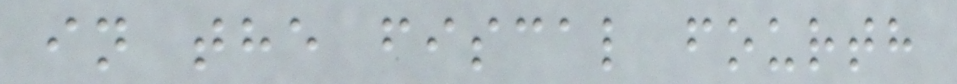in the fiscal fourth
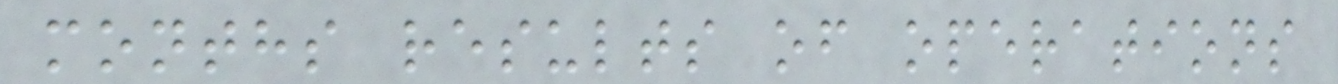months results of operations
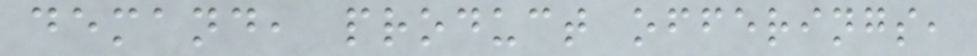demand, product offerings,
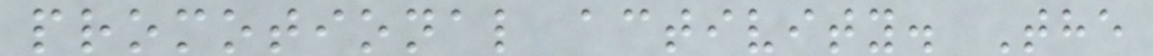promotional activity. The
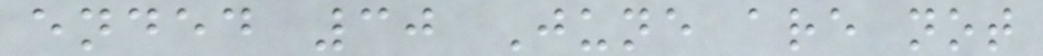ended 30 June are not
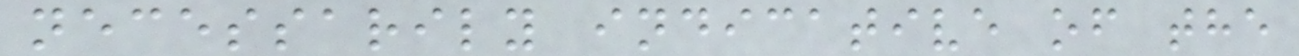necessarily indicative of the
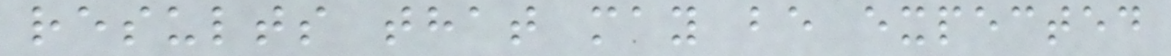results that may be expected
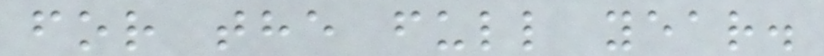for the full year.
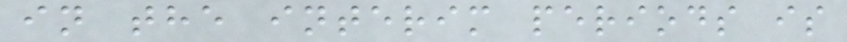in the interim periods is
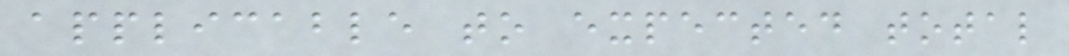applicable to expected total
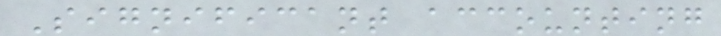Significant accounting
